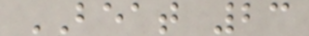BEAT 23
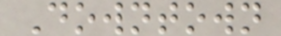Downtown
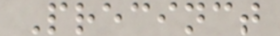Precinct
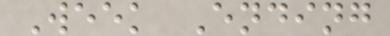Week Ending
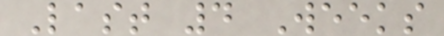Last 4 Weeks
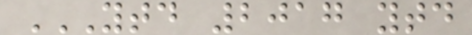YTD 2017 YTD
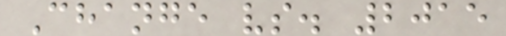Change vs. 2015
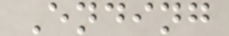Ending
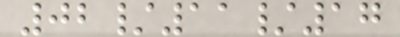02/11/17
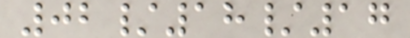02/18/17
